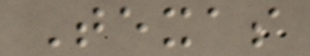Texas
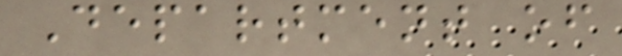Department of
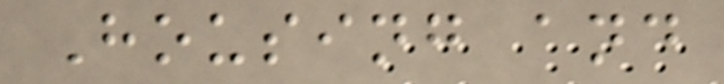Housing and
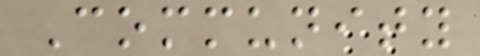Community
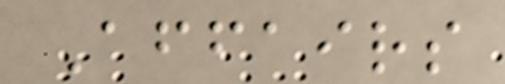Affairs
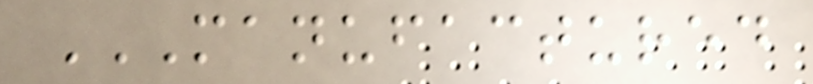MANUFACTURED
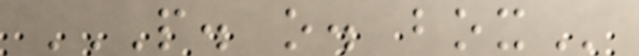P. O. BOX
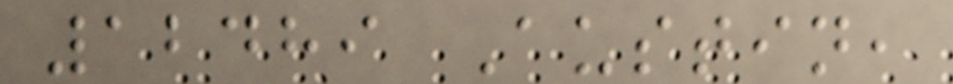12489 Austin,
